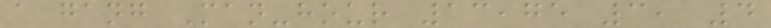a gang Man-hour 13,75 3, 4
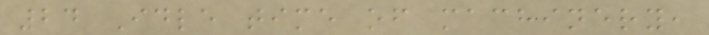24 Idle time of machinery,
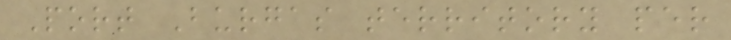Port Burgas territory per
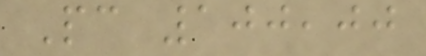Pc 100,00
